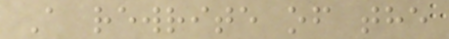A rewrite of the
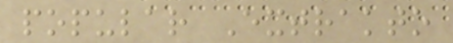popular Extrakto
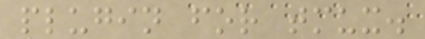plugin for tmux.
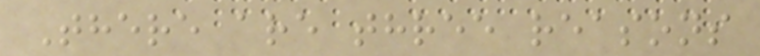There are three reasons
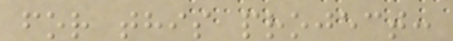for this project:
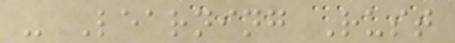- Learning Rust
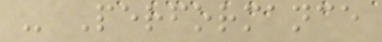- Performance
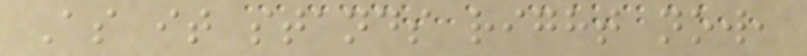As it stands right now,
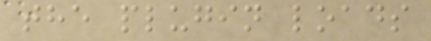the plugin loads
